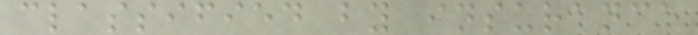classified by insurance
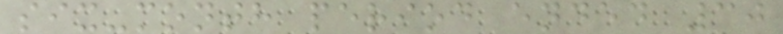six-month period ended 30
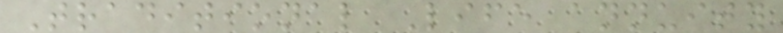Traditional Life annuity
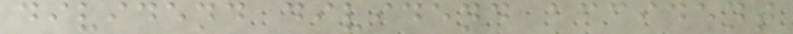dividend dividend accident
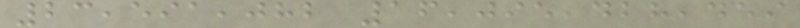23,591,082 16,095,428,459
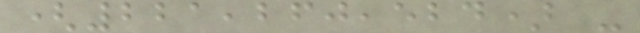(221,260,524) -
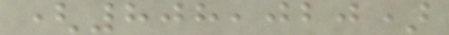(808,020)
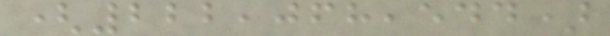(222,068,544)
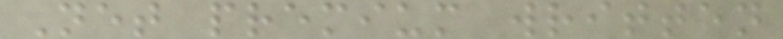Net premium written
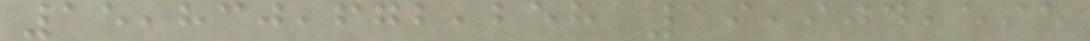15,830,672,258 19,904,595
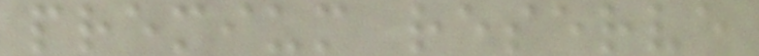premium reserve
